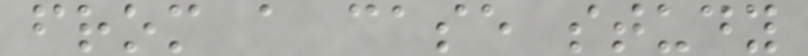from a case study
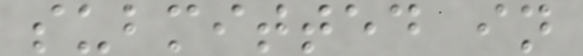submitted in
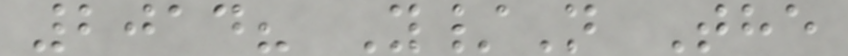2014? Y/N The
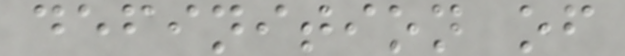definition of
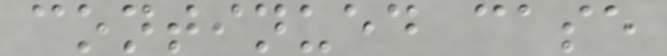continued case
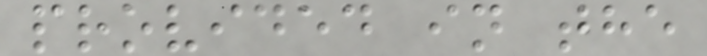provided in the
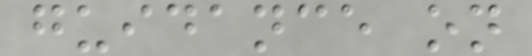guidance on
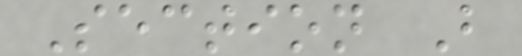Section B
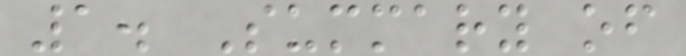1. Summary of
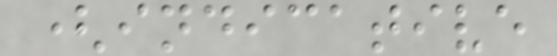(indicative
